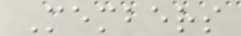Members
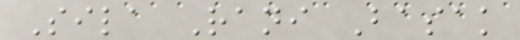Sila Rani Basak
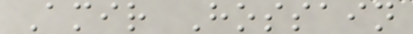Amir Hossain
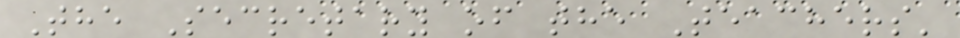The Secretary of the Teachers'
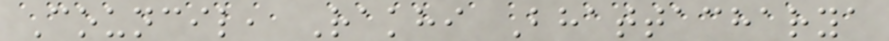Council, Rakhi Bhattacharya
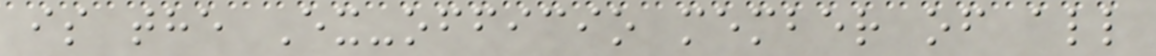is the Ex-officio member of all
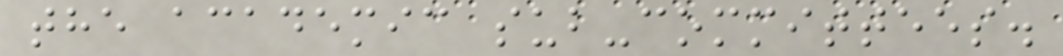the academic sub-committees.
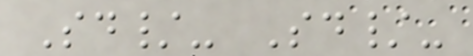Sd/- Sd/-
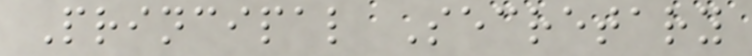Principal Secretary
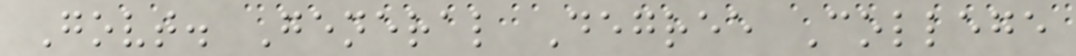Govt. General Degree College
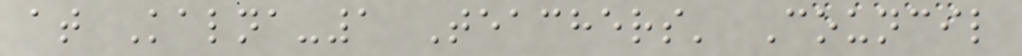at Kalna-1 Teachers' Council
